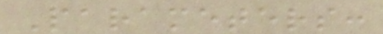Parameters:
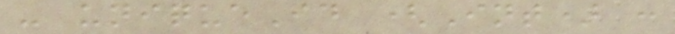- uniqueId (Int) :
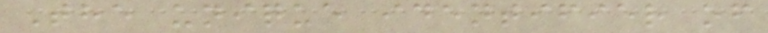The unique identifier of
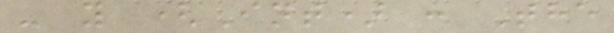- y (Int) : The
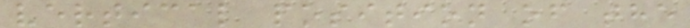vertical position of the
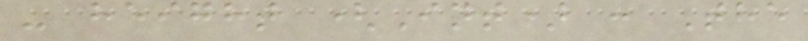- height (Int) : The
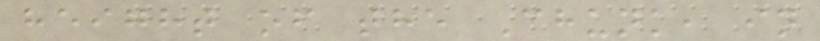height of the Chunk, in
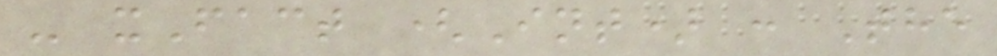- xFact (Int) : The
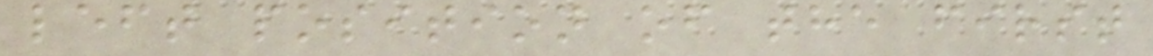left position of the first
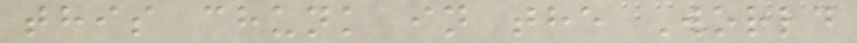this chunk in the World
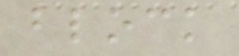block
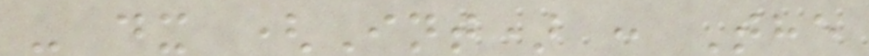- dx (Int) : The
